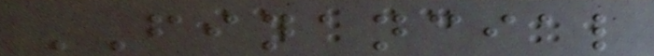FINANCIAL
